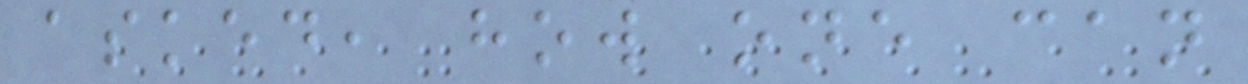asked, how one can
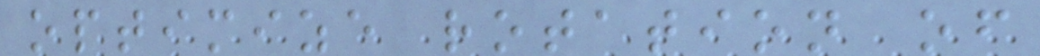optimize rotation of
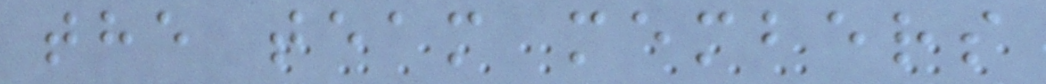the team members
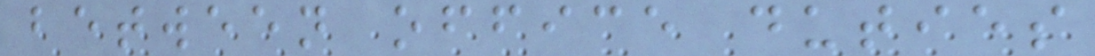between office duties
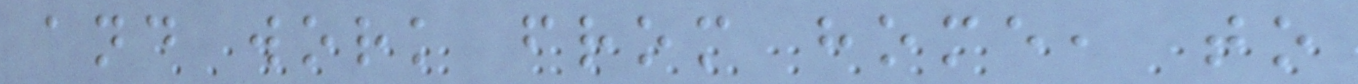and work from home, to
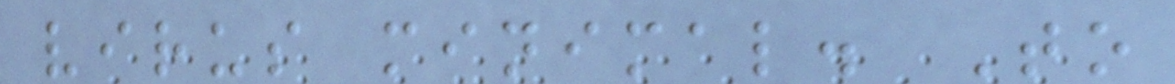virus minimal. To
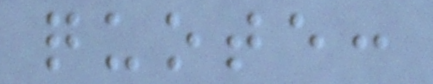quote:
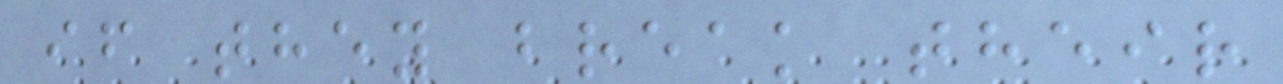if they break their
